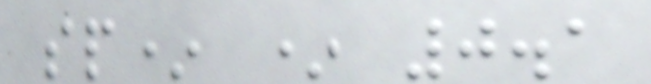sp* * 0.1
